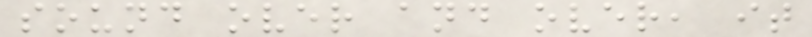sound over and over, it
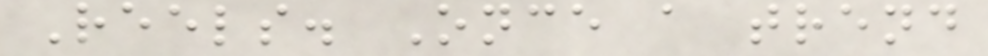Reels. Once a trend
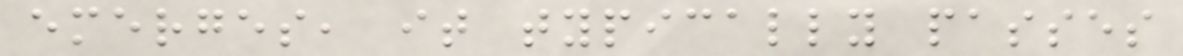emerges, it typically passes
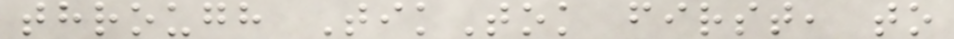through TikTok first, to
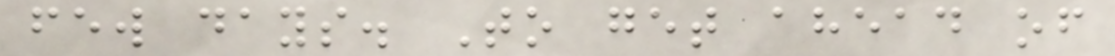few days. To get ahead of
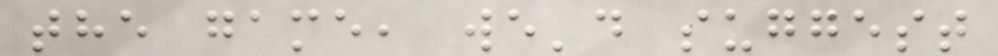the game, we'd suggest
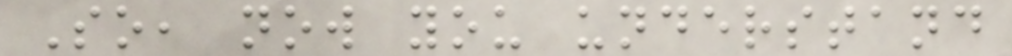So, now you understand
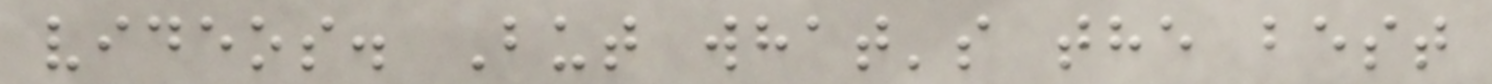videos. But what's the best
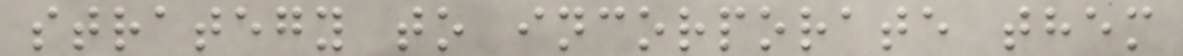strategy to incorporate them
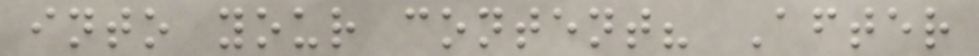into your content? After
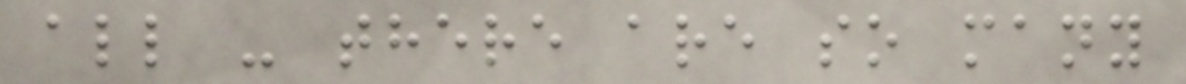all - there are so many
